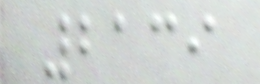2139
